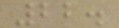22.
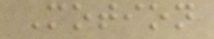Motion
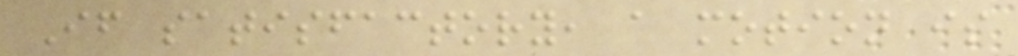If satisfactory, a motion is
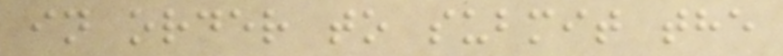in order to submit the
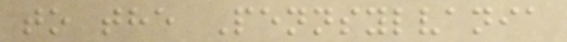to the Pennsylvania
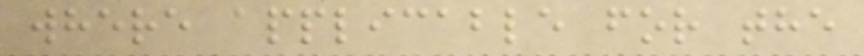where applicable for the
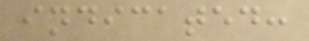indicated:
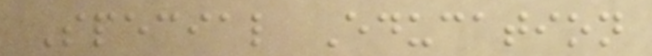Special Education
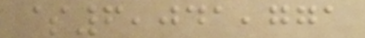$6,041,771
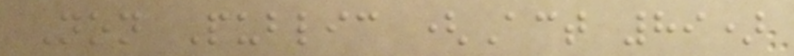Non Public (Act 89)
